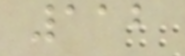112
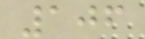106
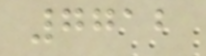7712
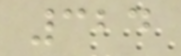324
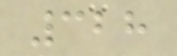328
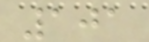101
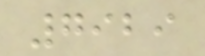7929
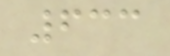633
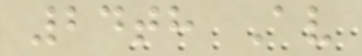24th Av
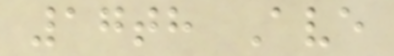17th Ave
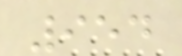954
